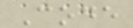Code
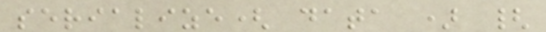serialize( data ) {
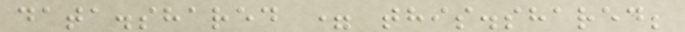data.shared = this.shared;
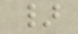}
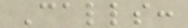Calls:
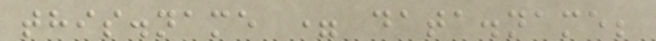this.name = data.name;
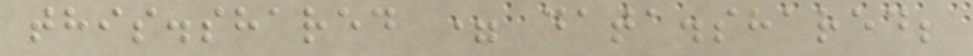this.shared = data.shared;
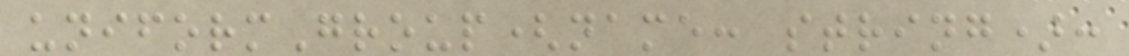uniformGroup(name: string):
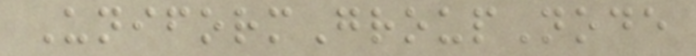UniformGroupNode
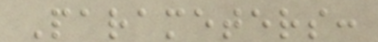Parameters:
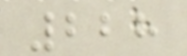228
